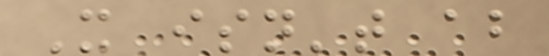It isn't about
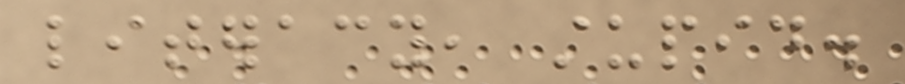literacy, stupid.
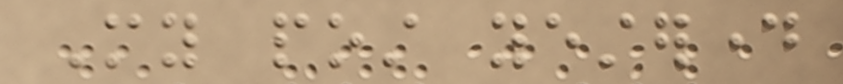My post yesterday
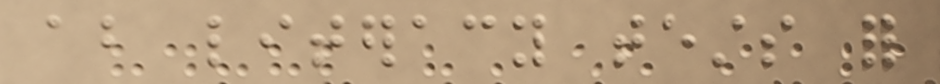about literacy tests for
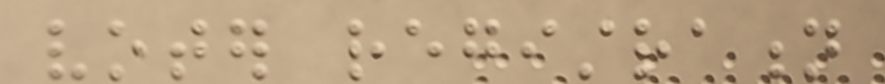voter registration
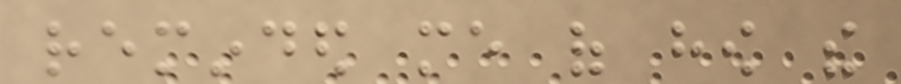reminded me of how the
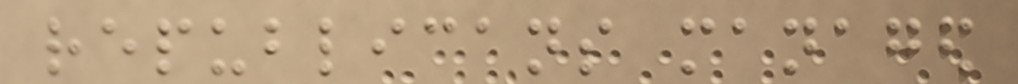republicans managed
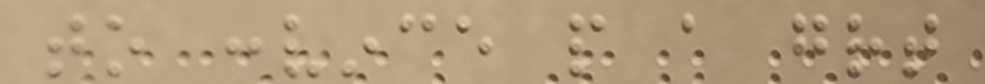to convince people a great
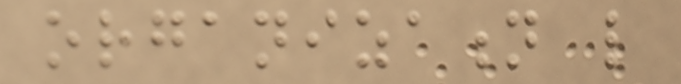organization like
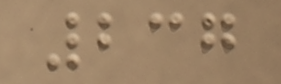237
